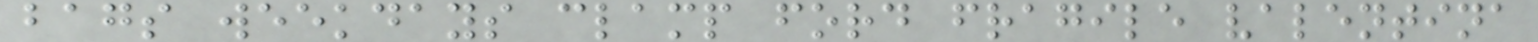bags weekdays clamp ford fragile valentina
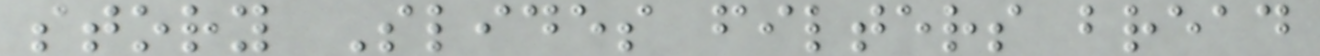story Slides filters bread
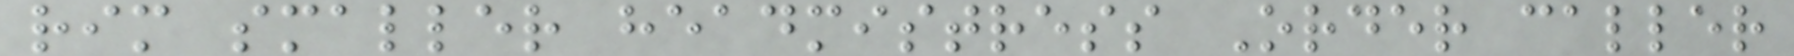rim smaller headmistress Order caller
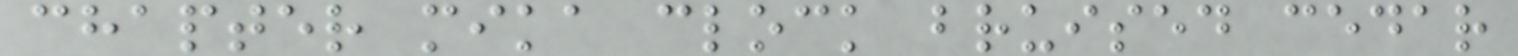chapter mika clock bruised cedar
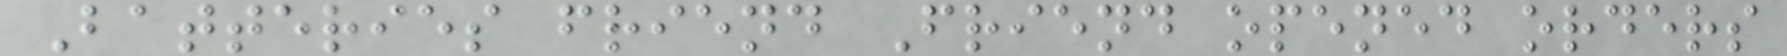Batteries friend Friend opened orders
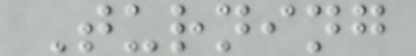Turning
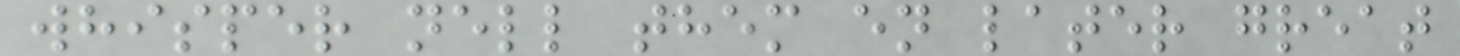whisper nell them en later great
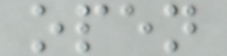open
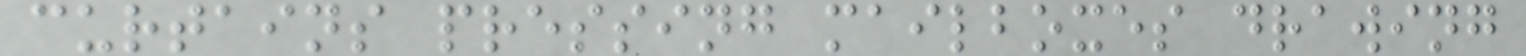curtains pressing mailboxes drawing
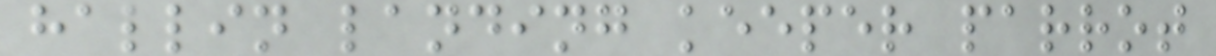hallin landing keeper parrot
